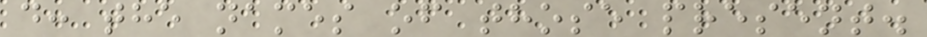d: the names of those present.
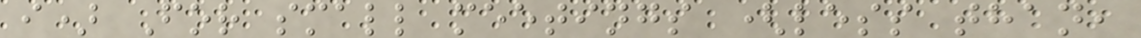i) For small meetings (less than,
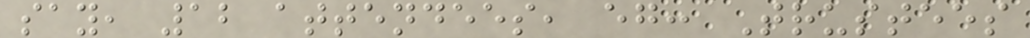say, 12 attendees, eg: Trustees
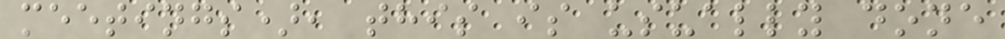meetings), this is usually done
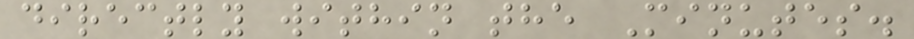directly within the Minutes.
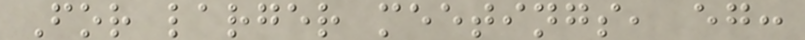For larger meetings, eg:
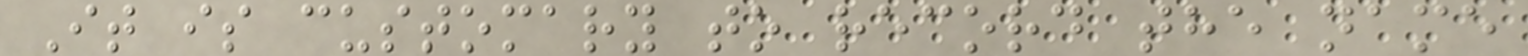It is customary to record the name
